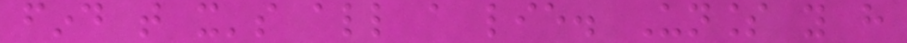find that it's all a lie. Unless you have
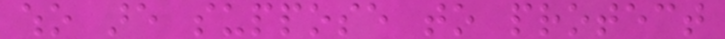who are suppose to protect
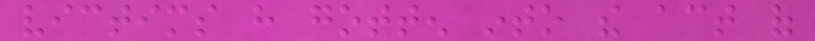victims have gotten into the act of
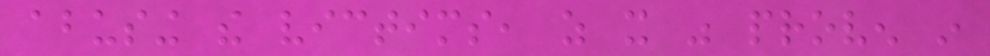abusing the victims, as it was proven in
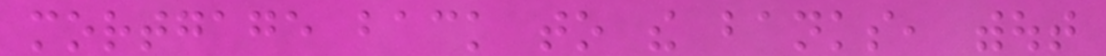mortgage back to the banks, without
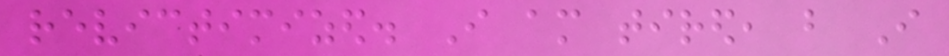revictimized. I am tired, but I
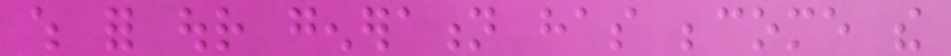which for our generation has become the
